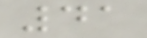41
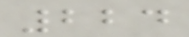224
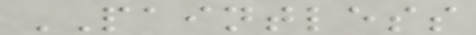PAINTLESS
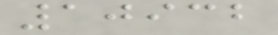10932
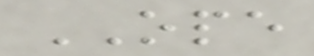OPE
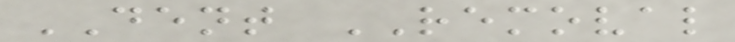DENT REMOVAL
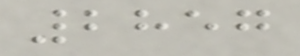2857
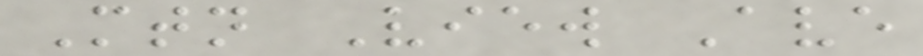Mtn View Ave
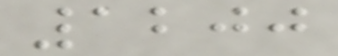1200
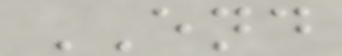END
